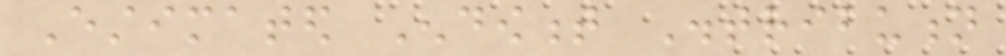Estimated Endowment Distribution
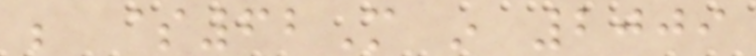be $62M in 2009
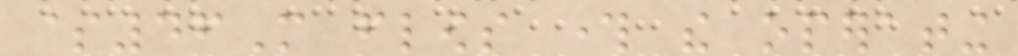$46M flows through the operating
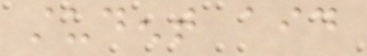student aid
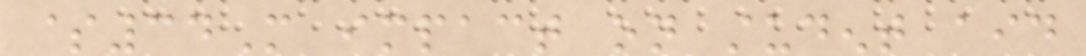$34M impact on student aid
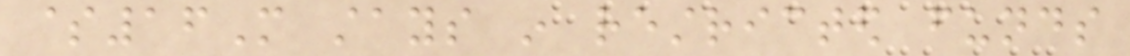$16M stays in restricted funds
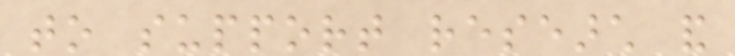to support research and
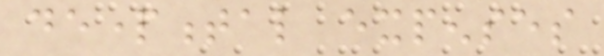departmental expenses
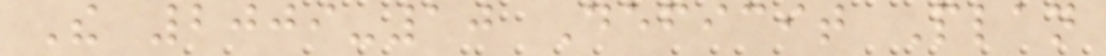The 2009-10 Deficit Plan
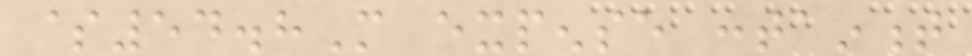$54.8M expense containment
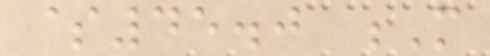$45.0 M
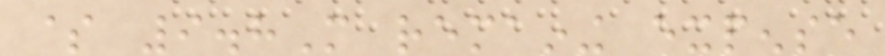$ 9.8M remaining expense
